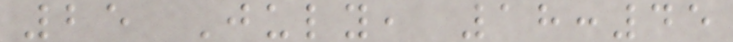25 July, 18:45
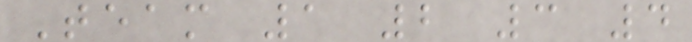Team 1 2 3 4
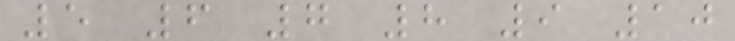5 6 7 8 9 10
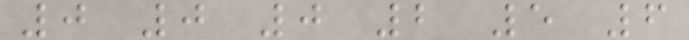0 0 0 2 5 6
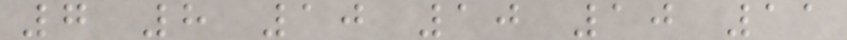7 8 10 10 10 11
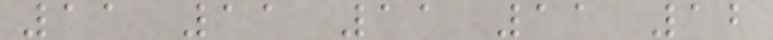11 11 11 11 12
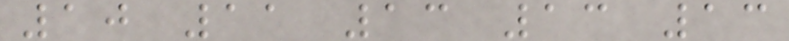10 11 13 13 13
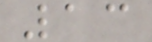13
